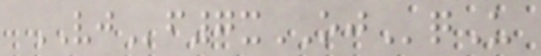VJf7xOJqU
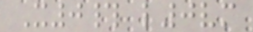X0# l0vm
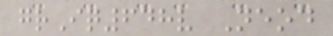grIq648v Neod
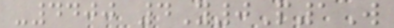-4400 4Y0P1W
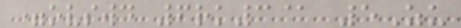=ovswd 6rk3@ 5Zu
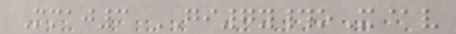Mmaj3 GI7y#oX@v
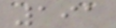191
